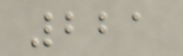221
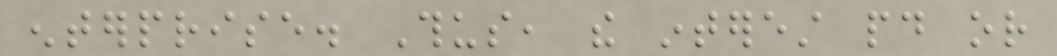enterprise. Thus, the interest paid or
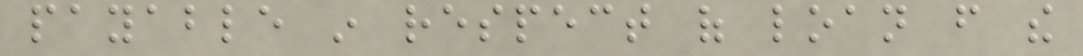payable in respect of loan from the
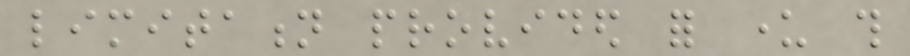limitation provided for under this
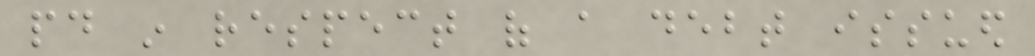paid in respect of a debt issued
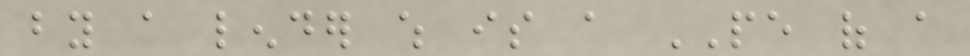by a lender which is a PE of a
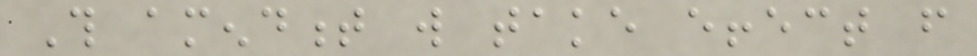This amendment will take effect from
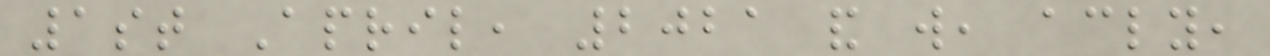1st April, 2021 and will, accordingly,
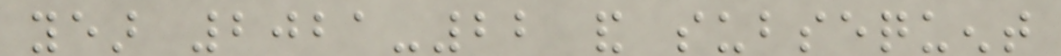year 2021-22 and subsequent
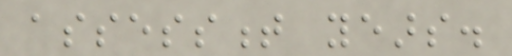assessment years.
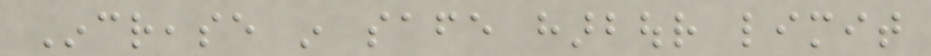Increase in safe harbour limit
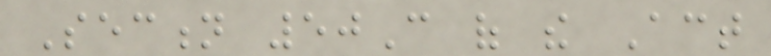Section 50C of the Act
